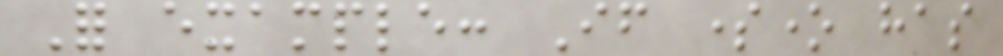For example: If someone has
